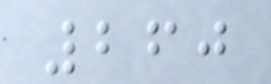260
